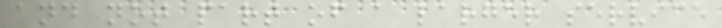and not part of a larger service
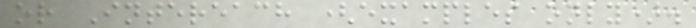or Intereach (examples only).
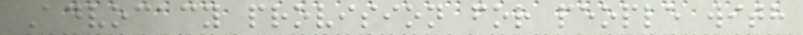Advocacy provision for people with
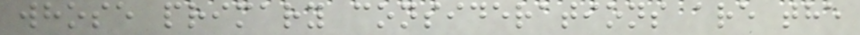whose primary considerations are the
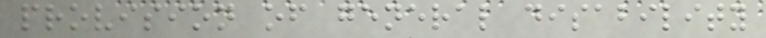provision of general disability
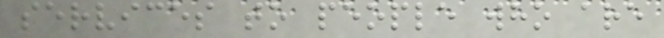services to people who are
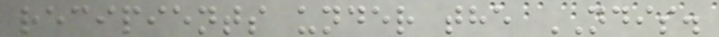recipients under the NDIS.
